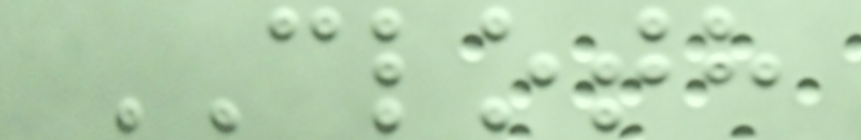CLOTH
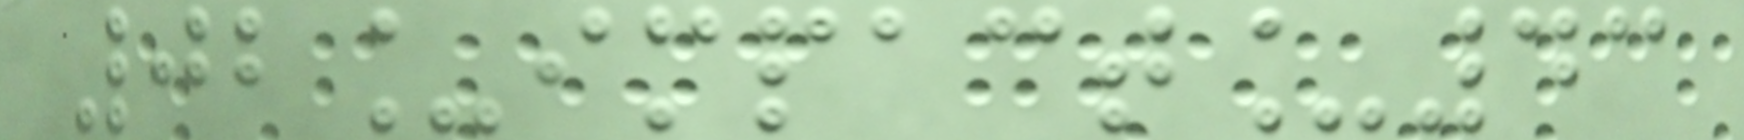02_impact_43
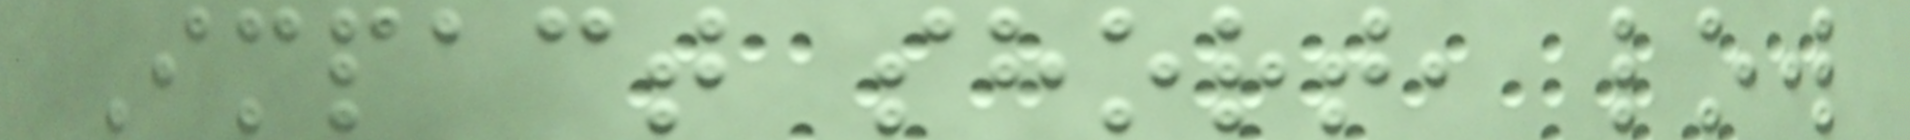Impact short, low
